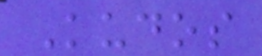Kudos
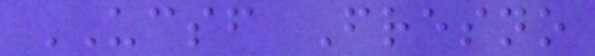UCSF Fresno
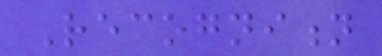Recognition
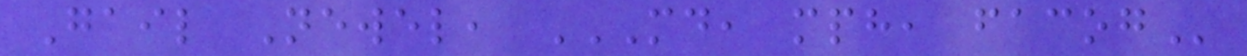Gail Newel, MD, MPH, FACOG
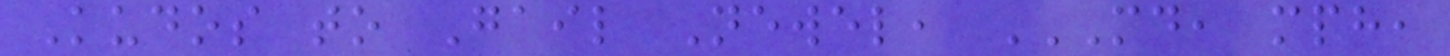Kudos to Gail Newel, MD, MPH,
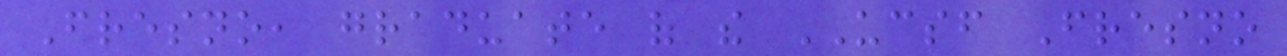Fresno, graduate of the UCSF Fresno
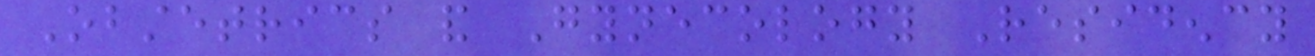Obstetrics and Gynecology Residency
